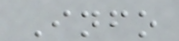Info
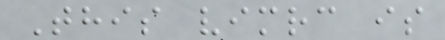This vimrc is
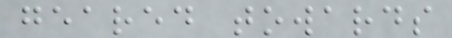geared towards
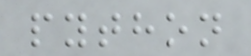python
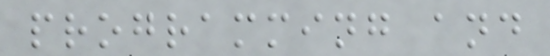programming and
